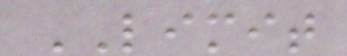LIMIT
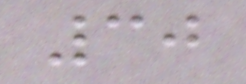30
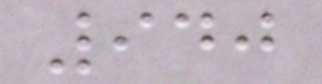940
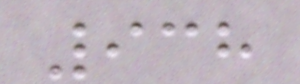938
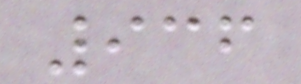936
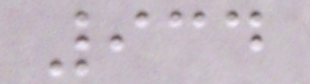934
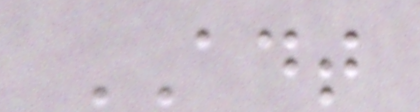ADT
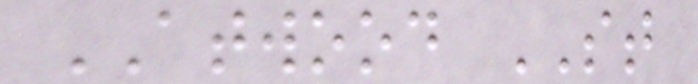ATWOOD ST
